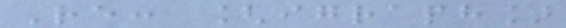Re: [igraph]
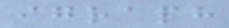igraph
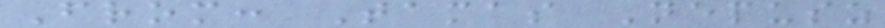From: Tamas Nepusz
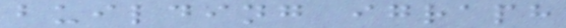building igraph
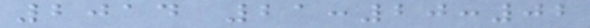2014 21:20:02
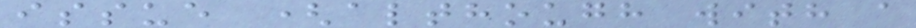issue (although with a
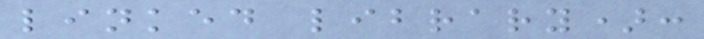linked library):
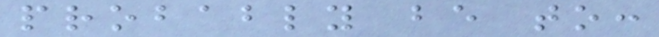probably be to:
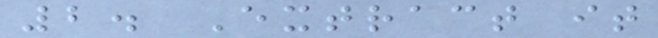2. Extract it
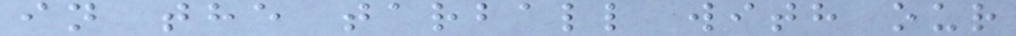in the tarball with our
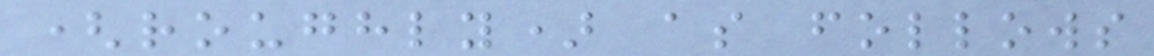(roughly) as follows
